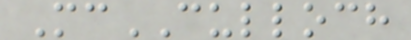McCULLOCH
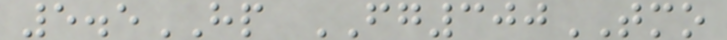5.5HP FG300TMO
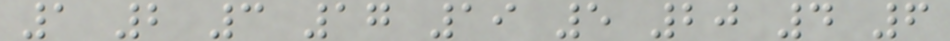1 2 3 17 19 5 20 4 6
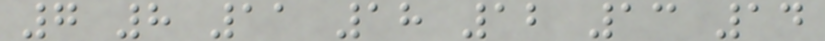7 8 11 18 12 13 14
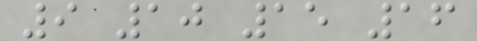9 10 15 16
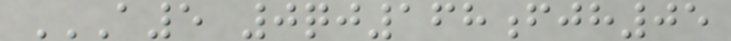A5 0QJ168FJH05
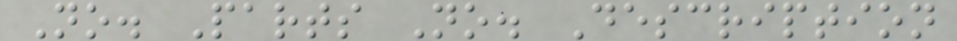No. Parts No. Description
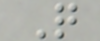Q
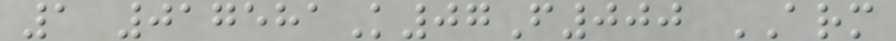1 017581K07F000 ARM
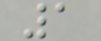1
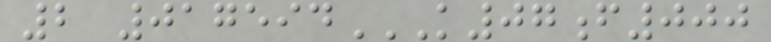2 017594K07F000
